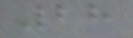28
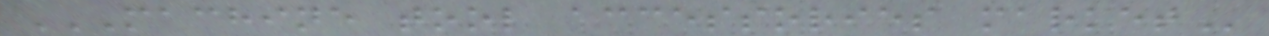MACHINE TOOL ACCESSORIES MARKET
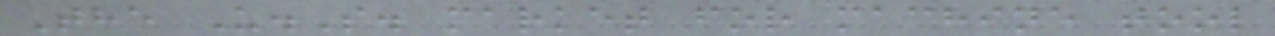The U.S. market for machine tool
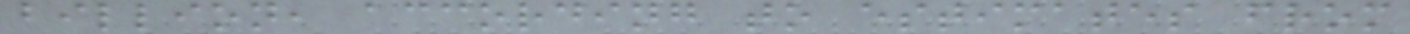billion, according to estimates from
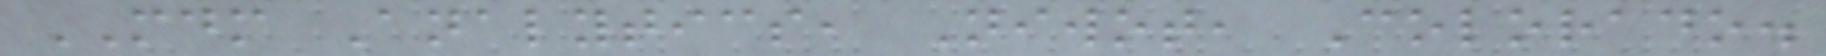MDM Analytics, Niwot, Colorado.
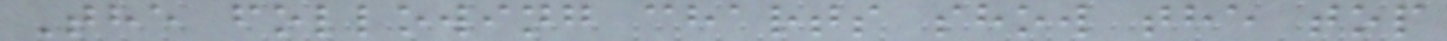The following charts show the top
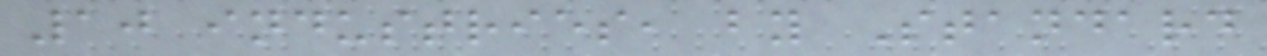10 industries, by Standard
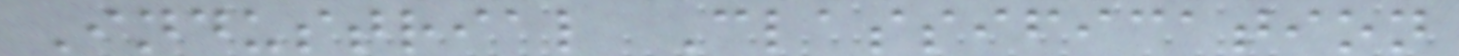Industrial Classification
